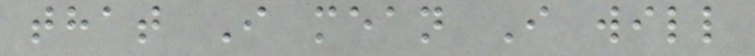that I mean I will
